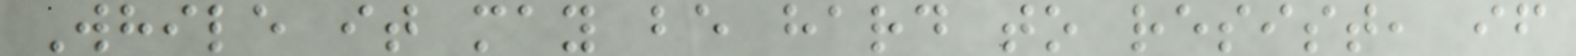While it may be hard to resist, if
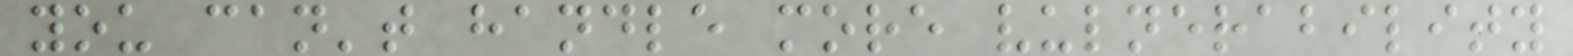you can't handle more vulnerability
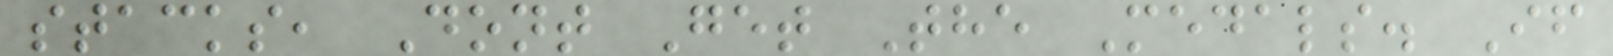stacks, Dont Get The Medals. If
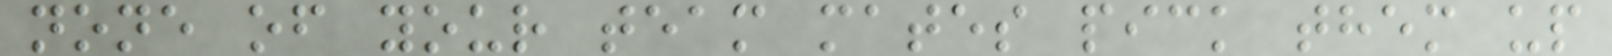none of your team mates pick them up
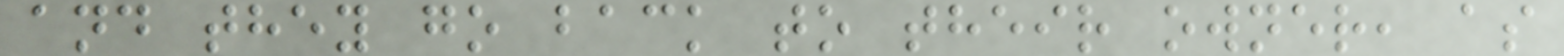and they go back to their owner, as
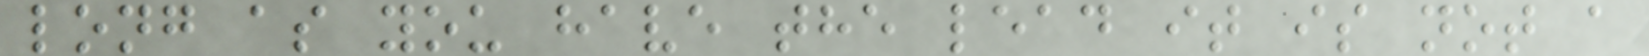long as you have the lead it is not a
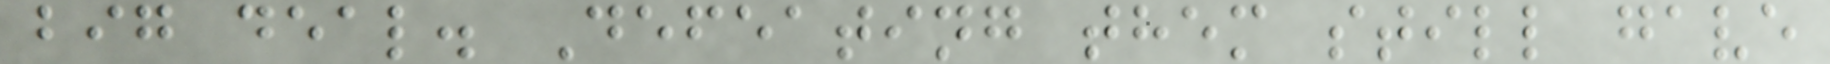big deal. Defeating them still gave
